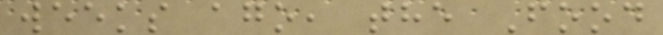weeks ago, the Food
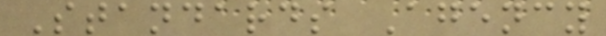Standards Agency
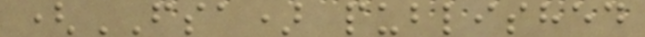(FSA) published
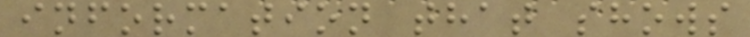information that shows
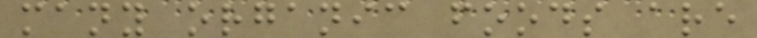many organic foods are
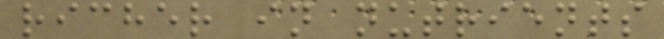richer in nutrients
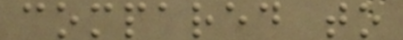compared to
